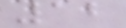12
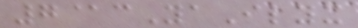7@cYaIlyx
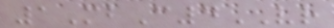1MbC4VR
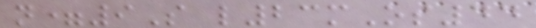n=9S l23mOs44
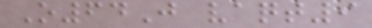O64J vaqt9
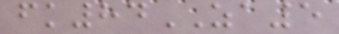fk84ZA5
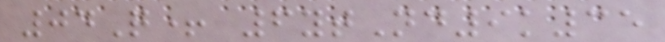04Q+ 6ytNd9k35
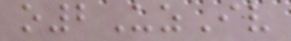o2UzIv
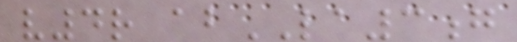v4r abLA3g
